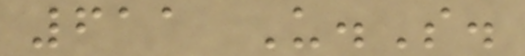611 U.S.
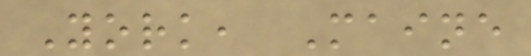York, Maine
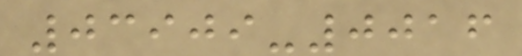03909-0016
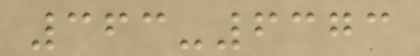363-6373
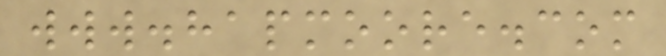www.hapmoore.com
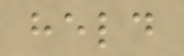held
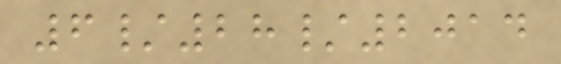6/28/2014
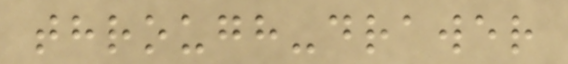through-drawer
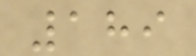189
